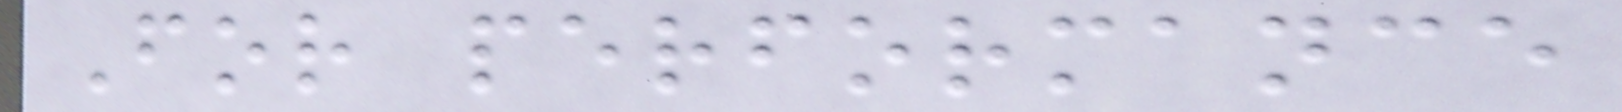For performance
